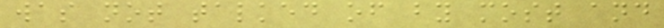was not talked of by most and
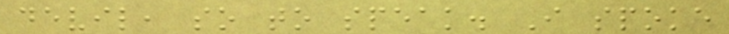devil, so to speak. I spoke
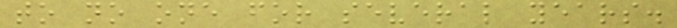to no one for several years.
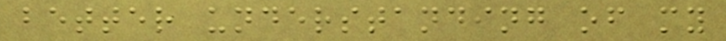better understanding of my
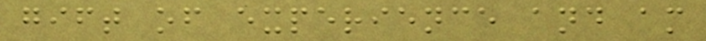gift of experience and am
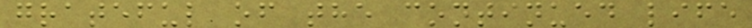grateful of the continued life
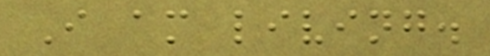I am living.
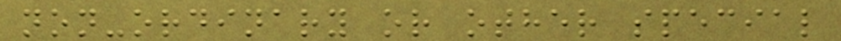non-ordinary or other special
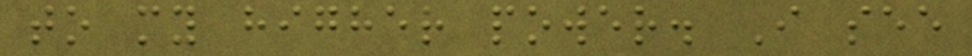to my higher power. I see
